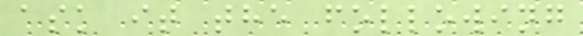ask it the following
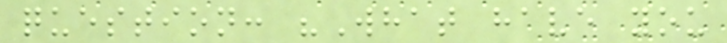question: "What have you
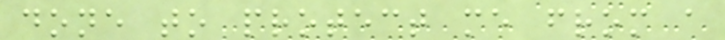done to protect me from a
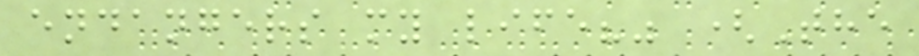endangers my life?" (The
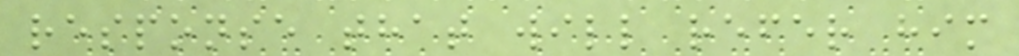response that will refer him
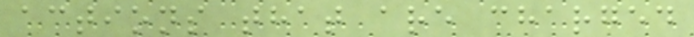actions that are charged
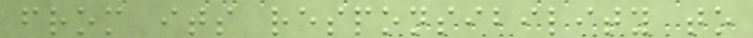from its responsibility to
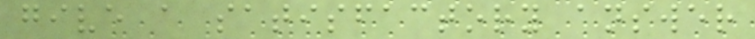give a satisfactory answer
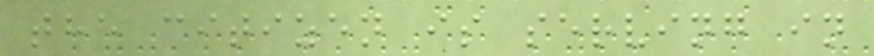the citizen is serving in
